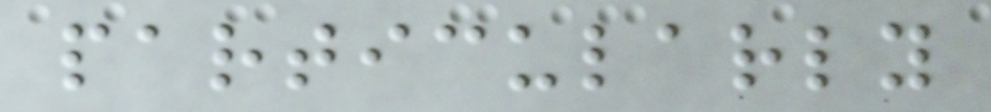particularly
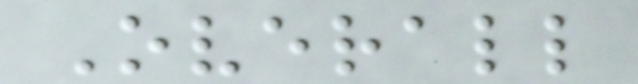Overall
